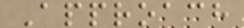Approach
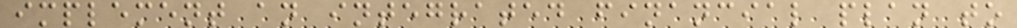implement an integrated financial plan to
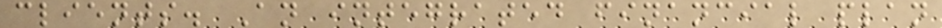clients. An integrated financial plan
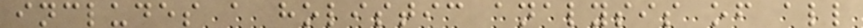includes a holistic analysis of all
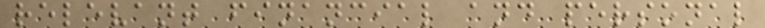relevant financial and personal
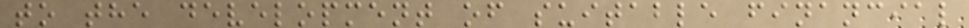to the development of suitable financial
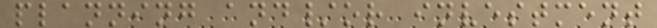planning and/or investment
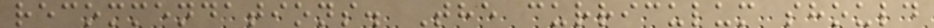recommendations. The curriculum should
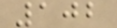102
